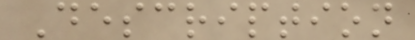Description
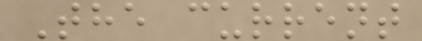The current
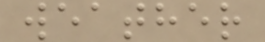weather
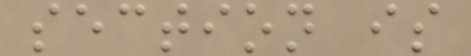section is
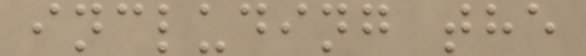including the
